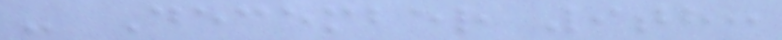- December 9th:
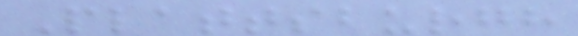Plattsburgh
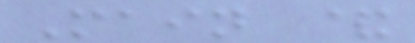Main &
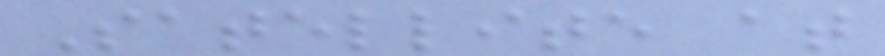Satellite at
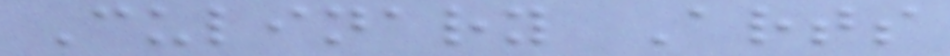Culinary Arts
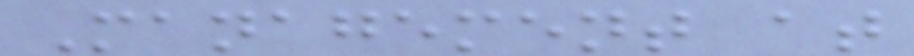Management at
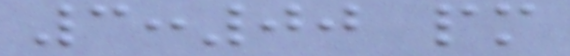3:00 pm
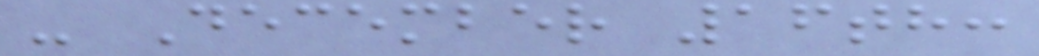- December 16th:
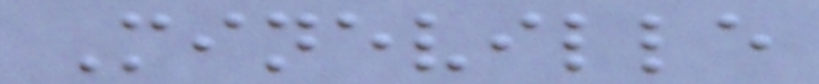Mineville
